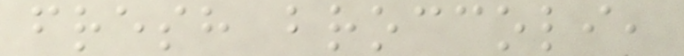fresh broccoli,
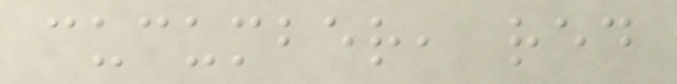cucumber, red
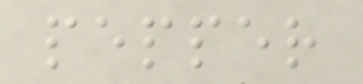pepper
